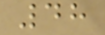48
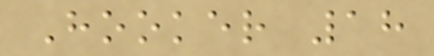Hooker 18
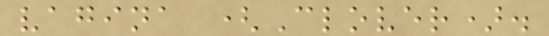vagina (Clover).
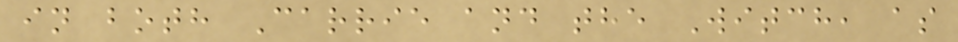in both Carrie and the Witch, as
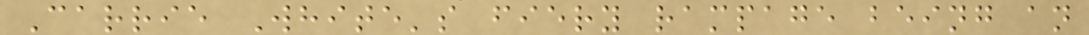Carrie White's fiery rampage being an
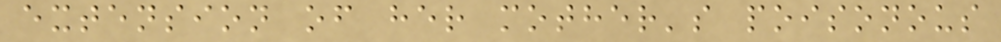extension of her mother's poisonous
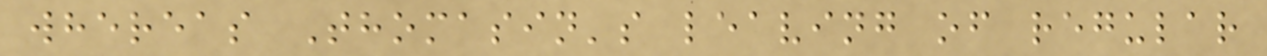whereas Thomasin's leaving of regular
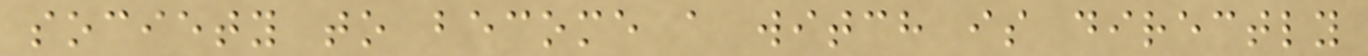society to become a witch is directly
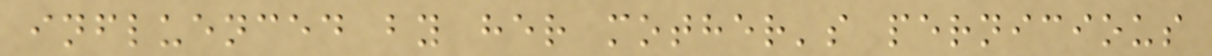influenced by her mother's pernicious
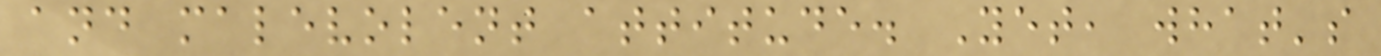and malevolent attitude. Yet, what's
